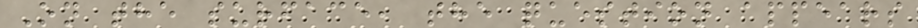On the surface, the question appears
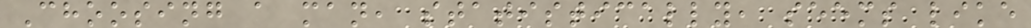Choosing a man, statistically, seems like
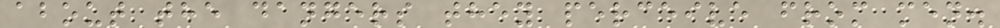about the dangers they perceive from men.
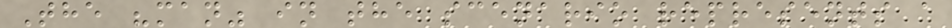The "man" in the scenario represents a
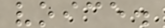voice.
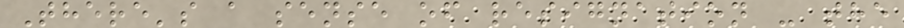There's a sense of resignation - the
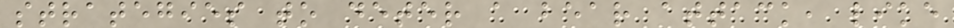strategies to deter a bear attack, like
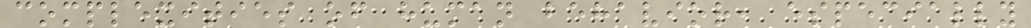complexities of human behavior, especially
